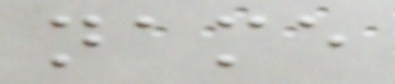name
